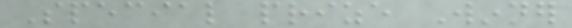Special prize Winner
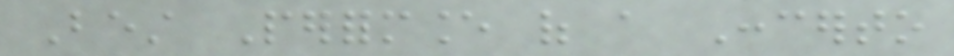Best Performance of a Concerto
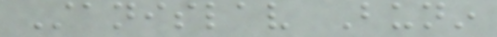Stanislav Bunin
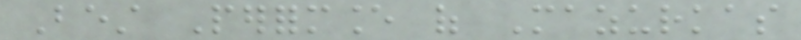Best Performance of Mazurkas
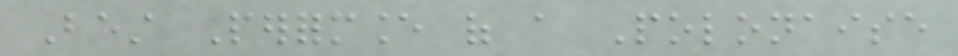Best Performance of a Polonaise
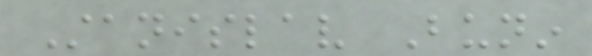Stanislav Bunin
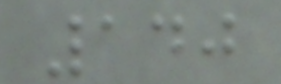140
